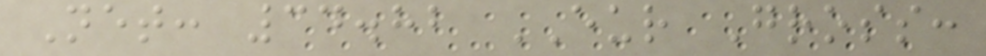Net: 34.82 EUR Gross:
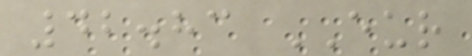42.83 EUR
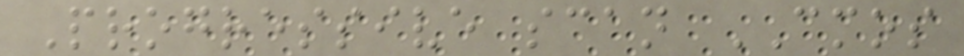Progressive scan CMOS
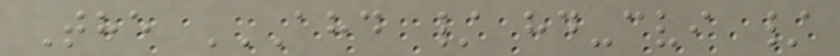The AHD / HD-CVI /
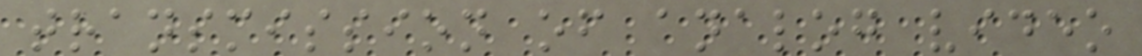transmission of analog video
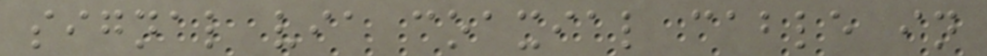signal via coaxial cable in
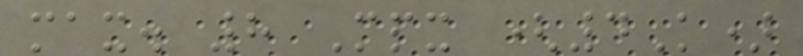max. 8 Mpx (4K)
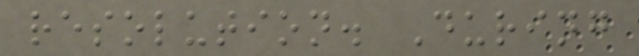resolution. During
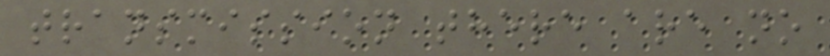transmission there are no
